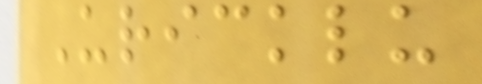Uricklu
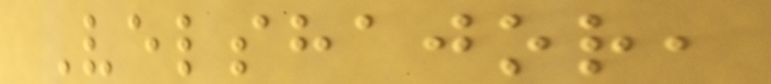Velshajor,
